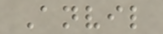Anvil
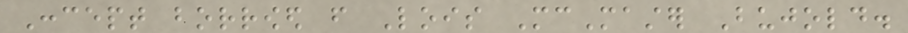Concept borrowed from Lois McMaster Bujold.
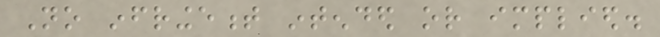No infringement intended or implied.
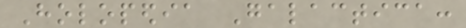Holopedia Galactica:
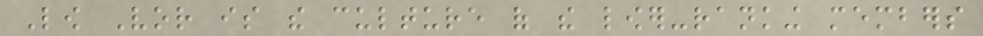Low Vor is the culture of the lower-ranking members
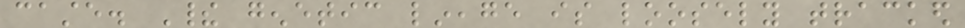caste. Their genetic lineage is loosely tracked
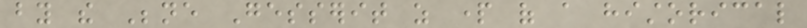by the Bene Gesserit as part of a historical
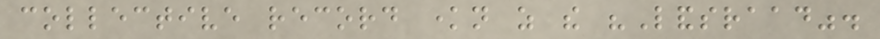collective record known as the "Landsraad".
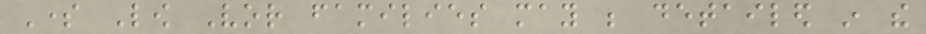Some Low Vor families may be detailed in the
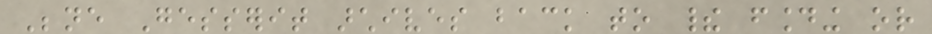Bene Gesserit archives back to their founding or
